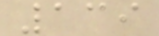139
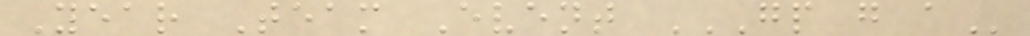Year Team Event GP G A
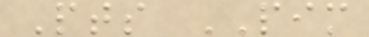Pts PIM
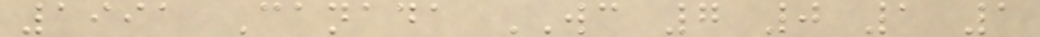1991 Canada WC 7 0 1 1
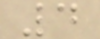4
